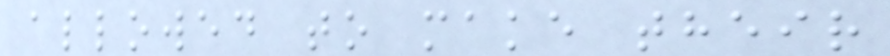allowed to make their
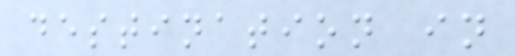destination in
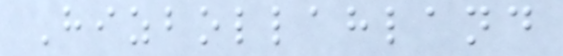Hizbollahland
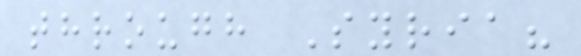through Syria?
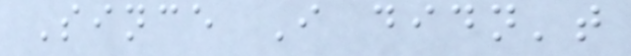Since I didn't
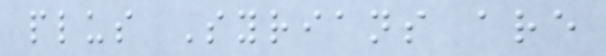plus Syrians are
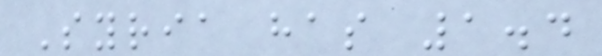Syria has 1.4
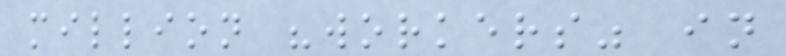million "workers" in
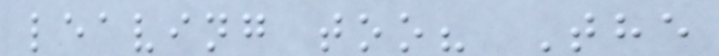leaving too? The
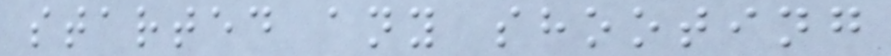started any shooting
